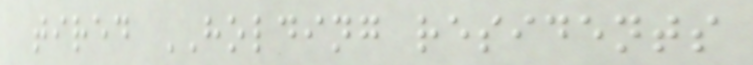tired HOLDING residents
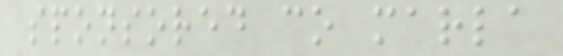sponsored co marla
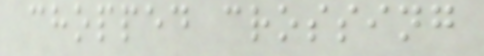chopped crossing
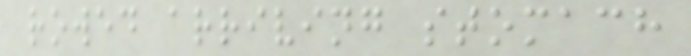rowed arriving stomach
